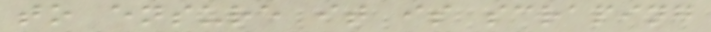to ensure it is scraping
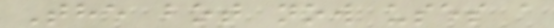The bot now uses a
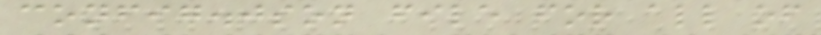config.json file for all of
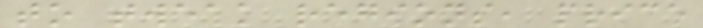to tweak regions, price
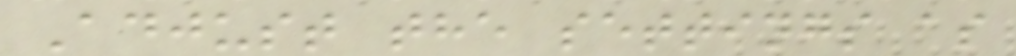Adjust the settings as
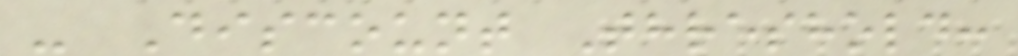- Discount Threshold:
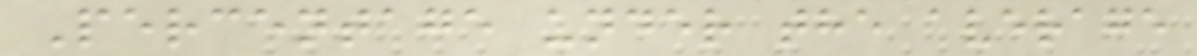Percentage under the average
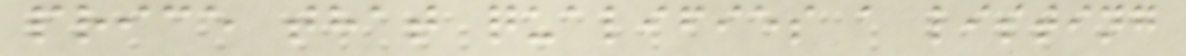price that qualifies a listing
